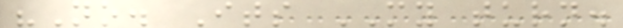"No. Its MY turn.
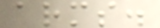arms.
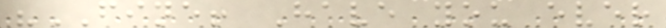"FINE! Have you ever
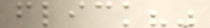flick?"
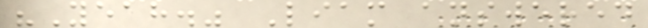"Yeah." Liam answered
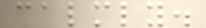calmly.
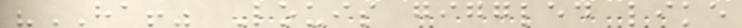"HA!" Louis giggled like
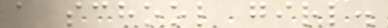a school girl.
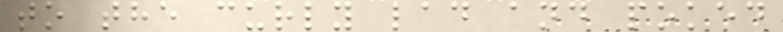to the curly lad and poked
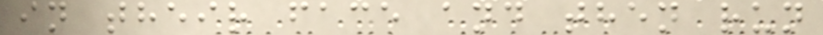in their face and then run
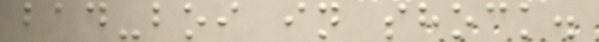bad-boi in shock.
